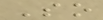So
